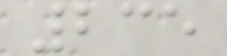235
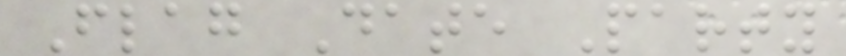Flag Date Party
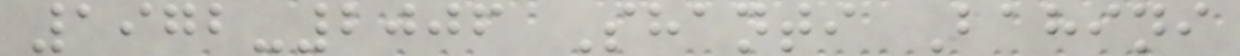1972-2006 Shanti Bahini
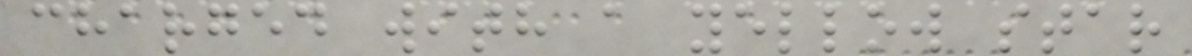charged with a yellow star
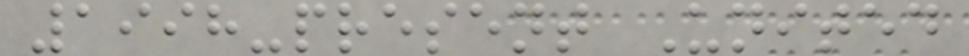1998-present United
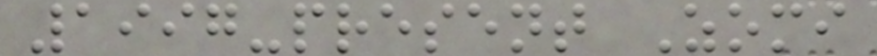1997-present Zomi
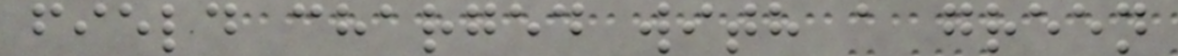field charged with a green
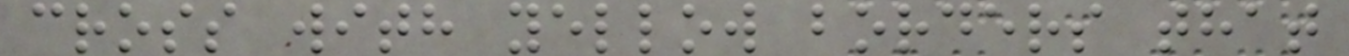cross with yellow borders that
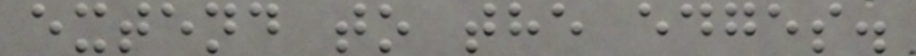extend to the edges.
